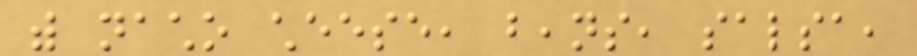with nacho cheese, beans, salsa,
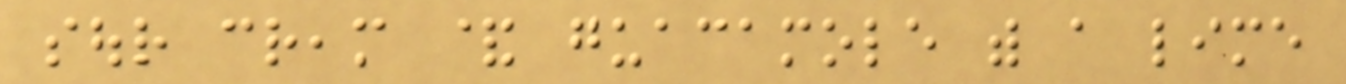sour cream & guacamole with a lime
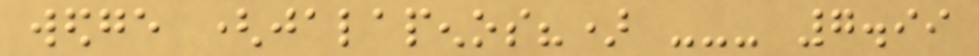wedge (jalapenos?) --- 7.99
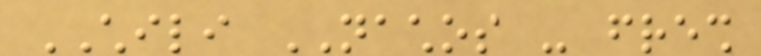CHILI NACHOS - fresh
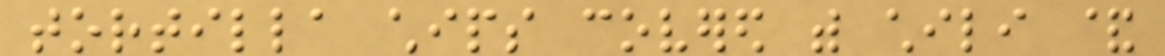tortilla chips covered with chili &
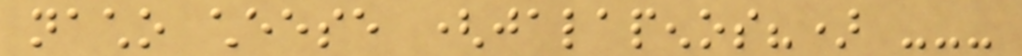nacho cheese (jalapenos?) ---
